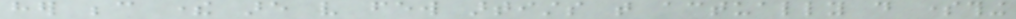her because there are very few artists that actually do something
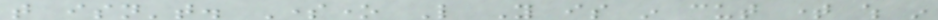that isn't. Someone Like You is in cut time which in
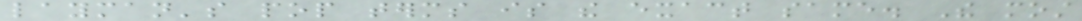layman's pop terms is the exact same. The most
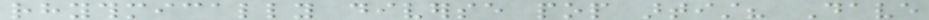rhythmically diverse pop artist? Dave
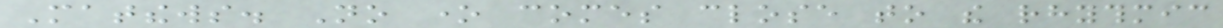Matthews. No one comes close to the rhythmic
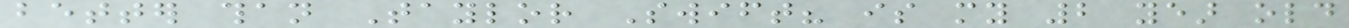better than Taylor Swift? is my 2 year old
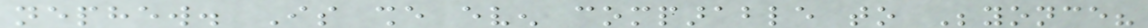nephew. Is she even comparable to Beyonce?
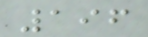196
